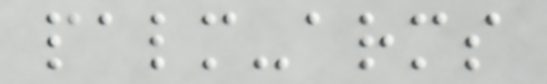palm-arms
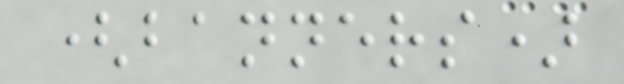(banners)
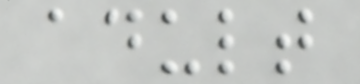adult
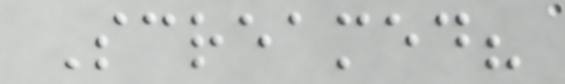Screamed?
